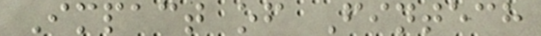Impact of Fintech
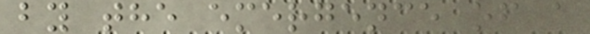by the emergence of a
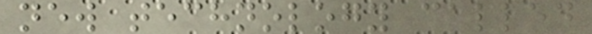new technology called
